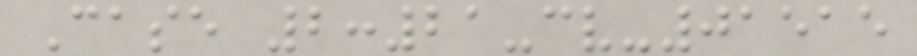Case 2:21-cv-01515
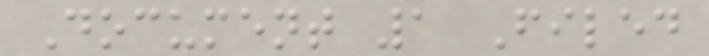Document 1 Filed
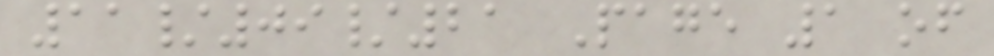11/09/21 Page 1 of
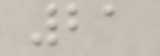21
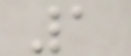1
